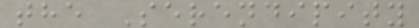the Serendipity
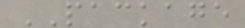PACKAGE
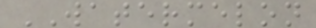WATERMELON
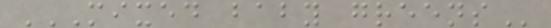MIXED BABY GREENS
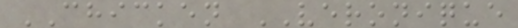CHICKEN VERONIQUE
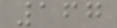167
